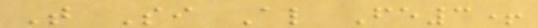T Si Al Fe3+
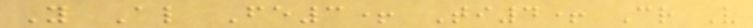Y Al Fe3+ Ti4+ Cr V
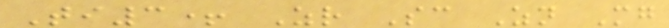Ti3+ Zr Sc Zn Mg
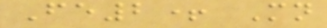Fe2+ Mn
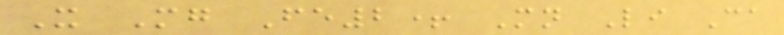X Mg Fe2+ Mn Li Ca
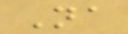Na
